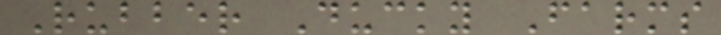Rubber Ducky Farms
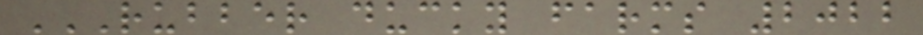RUBBER DUCKY FARMS 2022
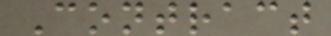Contract
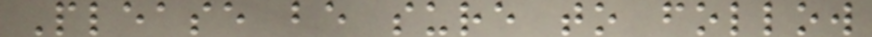Please be sure to follow
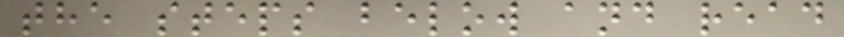the steps below and read
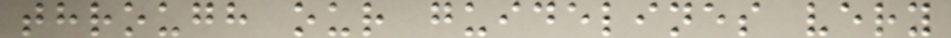through our guidelines very
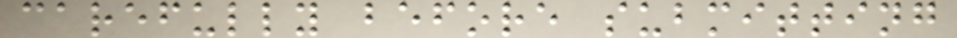carefully before submitting
